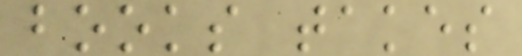books takes
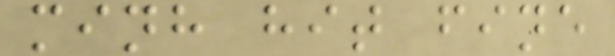minh hit fine
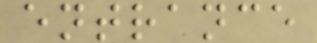entrance
